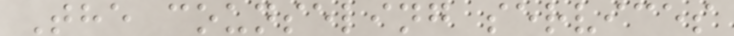The counseling services
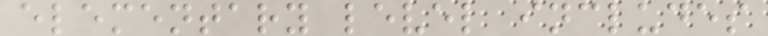elementary level includes
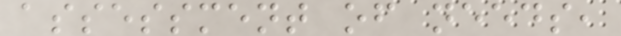assessment of needs,
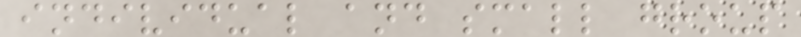individual and small group
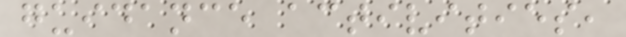guidance activities,
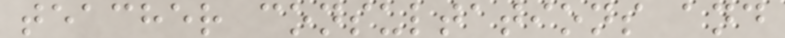teacher consultations and
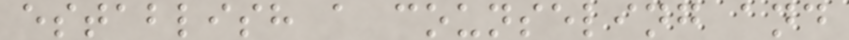establish a counseling and
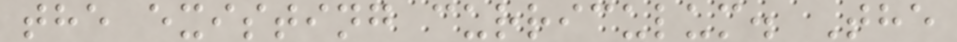the existing curriculum. The
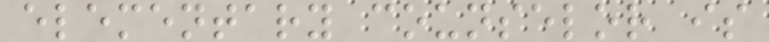elementary counselor is
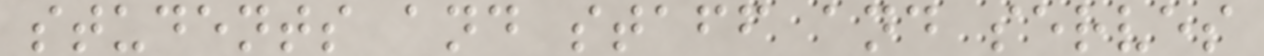students and staff and serves
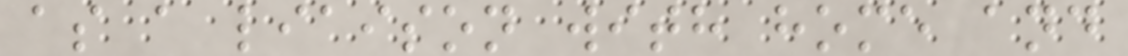as a liaison with home and
